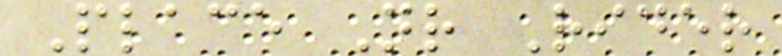Place Nr Rider
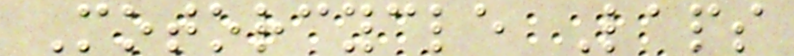Motorcycle Laps
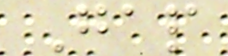Gap
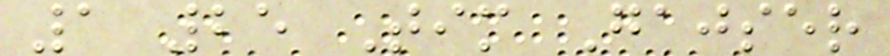1 25 Tim Gajser
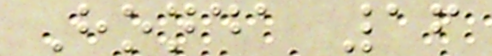Honda 16
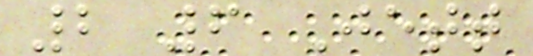2 6 Jett
